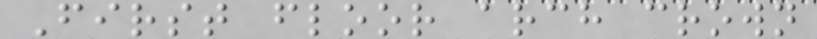First floor arch crown
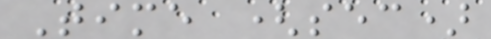Time (sec)
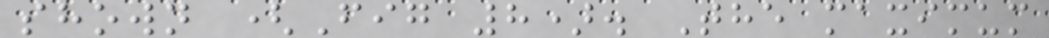shown (Fig 8). The maximum
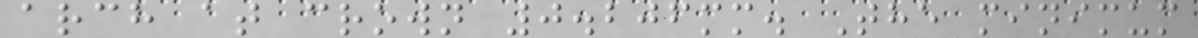arch at crown 0.206mm. The minimum
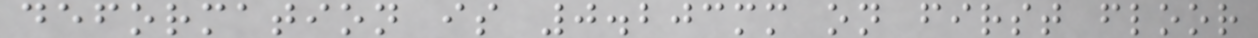deformation is 0.203mm on first floor
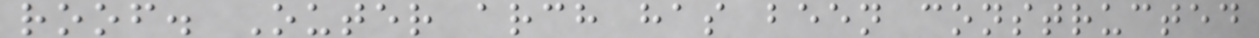roof. Outer arch has been constructed
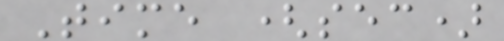Time (sec)
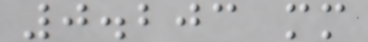0.203 mm
